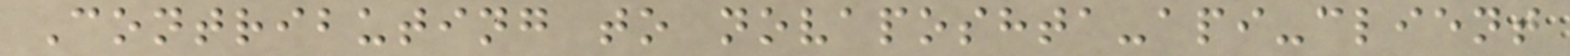Contributing to novaposhta-api-client
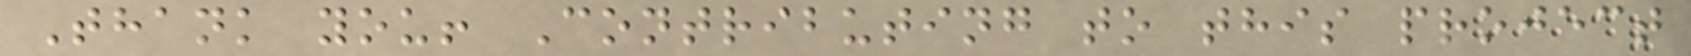Thank you! Contributing to this project
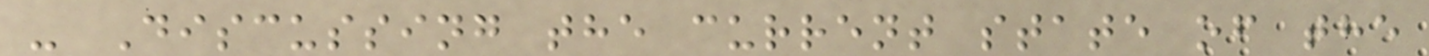- Discussing the current state of the
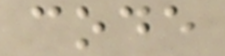code
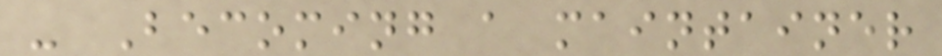- Becoming a maintainer
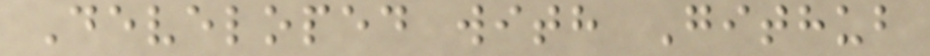Developed with Github
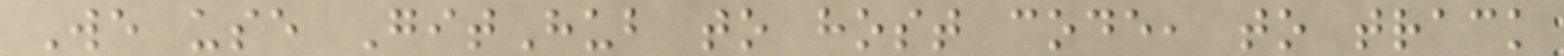We use GitHub to host code, to track
